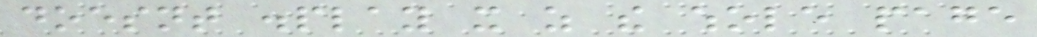doesnt display it as the whole page
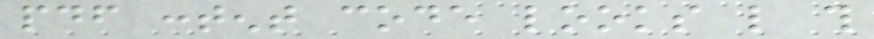pdf content code looks like this
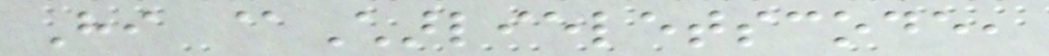Hi @Charlieletscode,
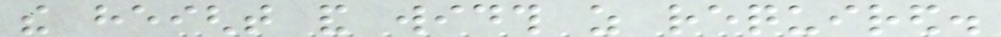the height and width as required.
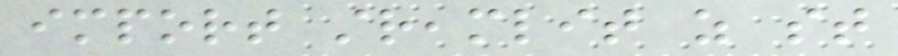import streamlit as st
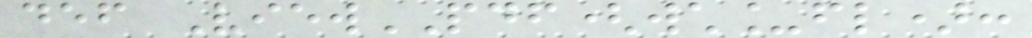def ViewPDF(wch_fl):
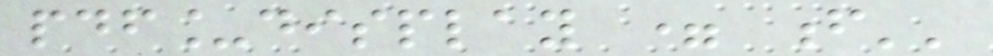pdf_display = f''
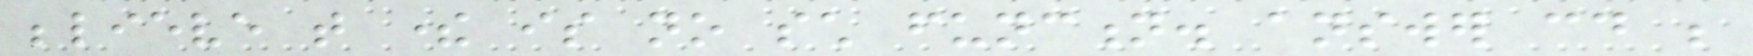believe that there is no such function. answer could be
